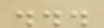...
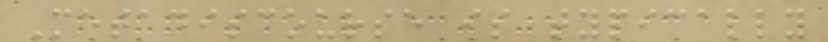Metadiscourse is typically
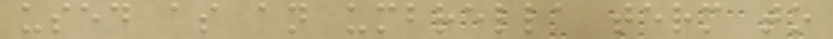used as an umbrella term to
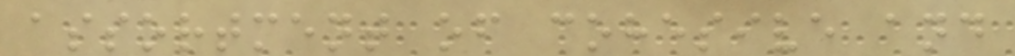assortment of cohesive and
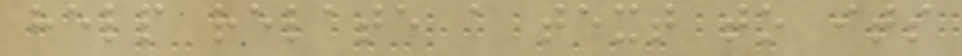help relate a text to its
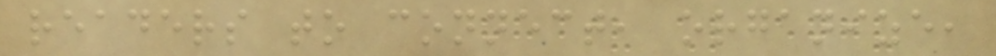readers to connect, organize,
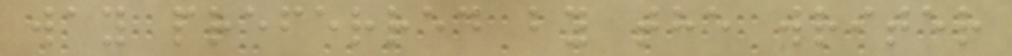way preferred by the writer
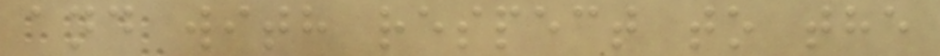and with respect to the
